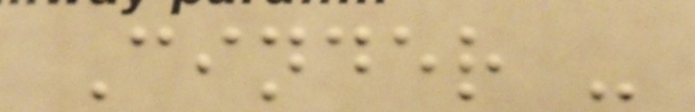Cinder -
